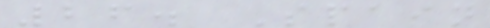26. Spain
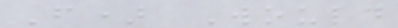F) Would
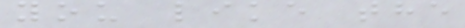you like the
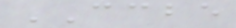CCBE
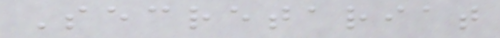Secretariat
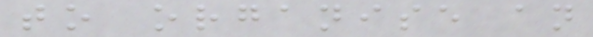to organise an
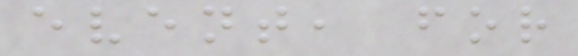event, for
